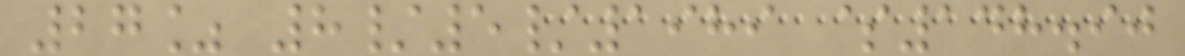27% 8/5/1989 $148.90
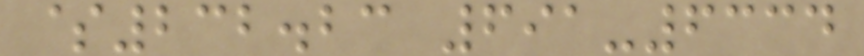$232.23 691-6334
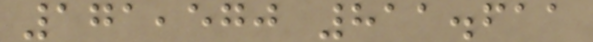171,570 811.611
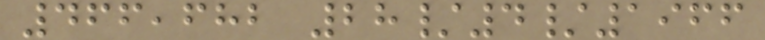466,682 28/4/1966
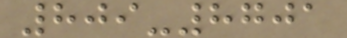809-8701
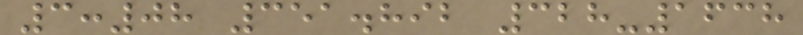3:08 351.892 328-1638
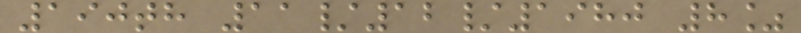190th 11/12/1980 8%
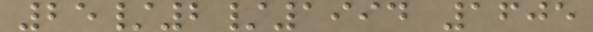25/2/1994 1605
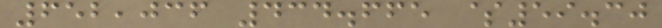652,036 434.665 $59.30
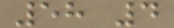58 4
